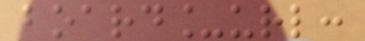board_url:
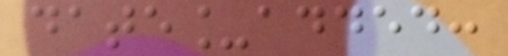date_added:
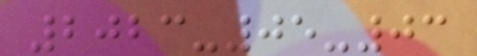2023-05-03
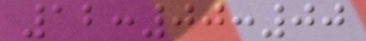12:00:00
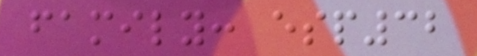family: esp32
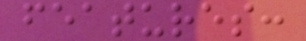features:
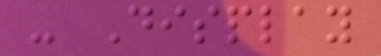- Display
